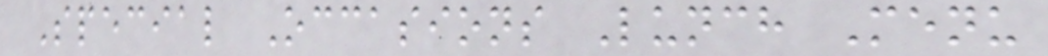Special Occasions Lunch Menu
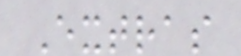Extras
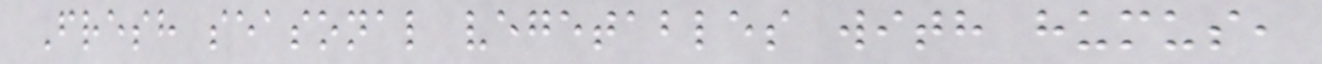Fresh seasonal vegetables with humus,
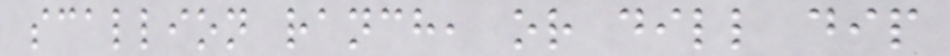scallion ranch, or dill dip
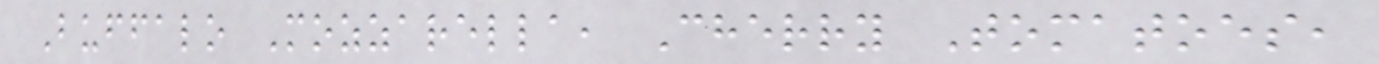Buffalo Mozzarella, Cherry Tomatoes,
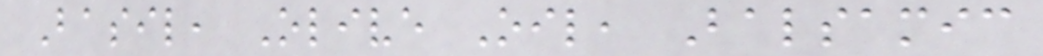Basil, Olive Oil, Balsamic
